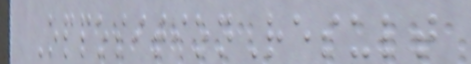OppositionResult
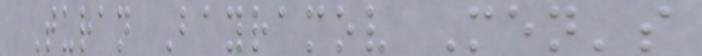Turan Bayramov Men's
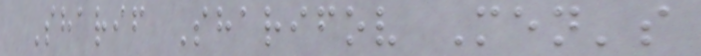Sharif Sharifov Men's
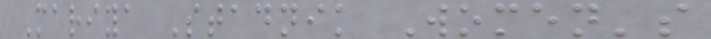Mariya Stadnik Women's
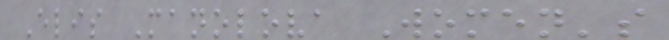Elis Manolova Women's
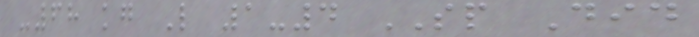-68 kg L 1-4 SP Did
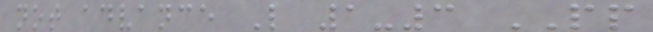not advance L 1-3 PP
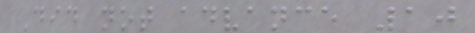Did not advance 10
